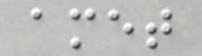amet
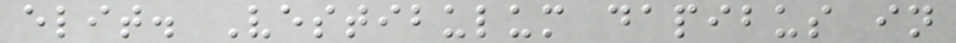elit. Vestibulum dapibus in
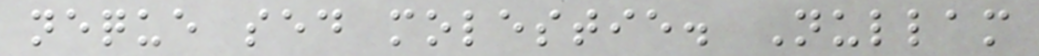neque sed molestie. Nullam
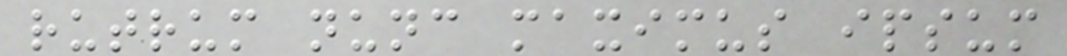rutrum nunc maximus ipsum
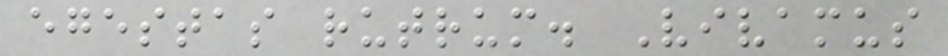egestas rutrum. Vivamus
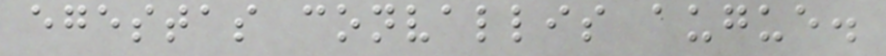egestas convallis augue.
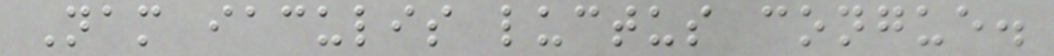Nam iaculis luctus congue.
